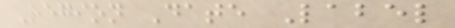Region Date Label
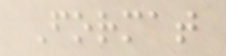Format
